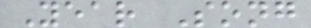Year Song
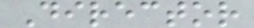Director
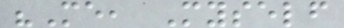"Me, Myself
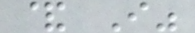& I"
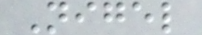Nigel
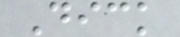Dick
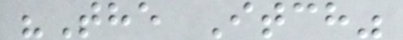"The Itch"
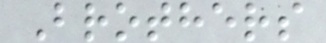Brothers
